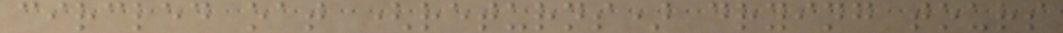circled oat (returns) drying tours
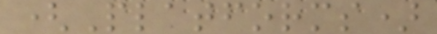(Platforms)
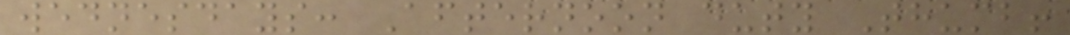wednesdays: Afternoon duty Thumb!
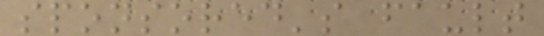sponsored's fault
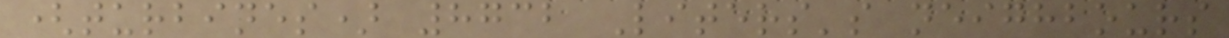(turbines) 8732 Liters's neighbours
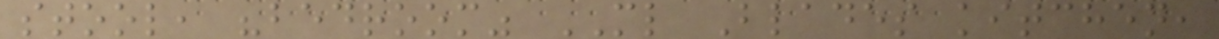stool, "bedroom" ML Blades kitchen,
